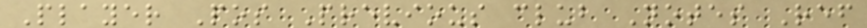Player Pos Previous club Notes Ref
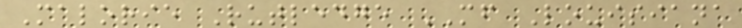Malorie Rutledge MF Louisiana
